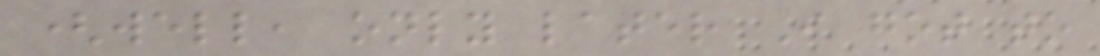(well, only later I got to
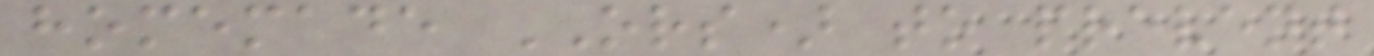homemade ORS) to prevent
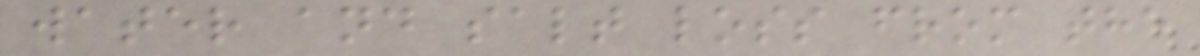water and salt loss from the
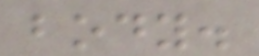body.
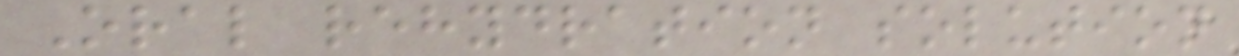Oral rehydration solution
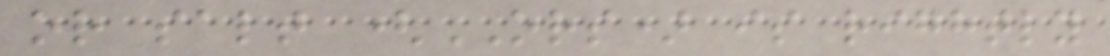or salt (ORS) is rightly
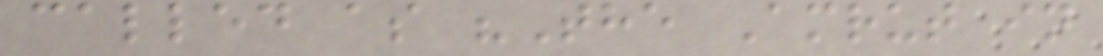called as "The Amrut in
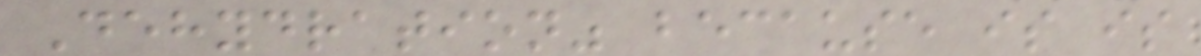Dehydration" because is is
